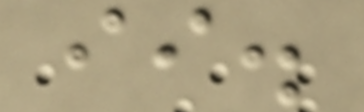ii.
